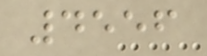4556
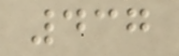437
